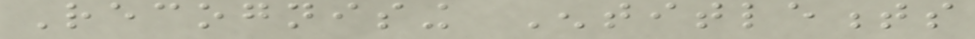Recognising Entitlements
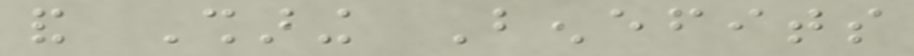and Sharing Benefits
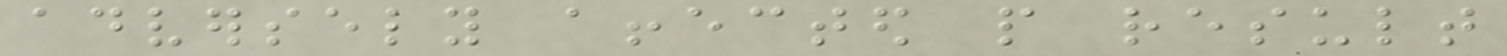adversely affected people result
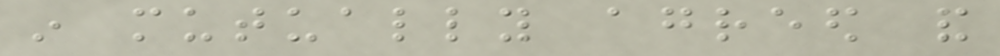in mutually agreed and
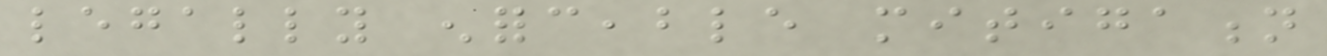legally enforceable mitigation
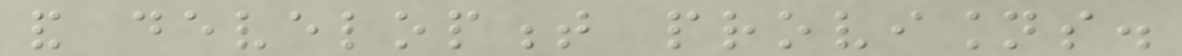and development provisions.
